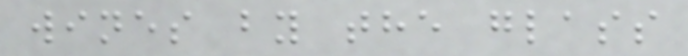wines by the glass
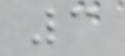3
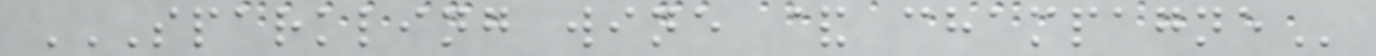SPARKLING WINE & CHAMPAGNE
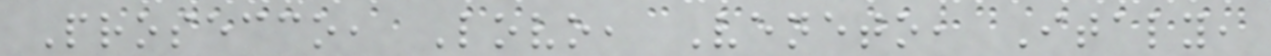Prosecco, Lovo, Veneto, Italy,
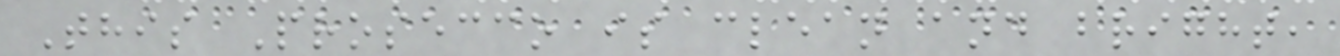This Prosecco is clean and bright,
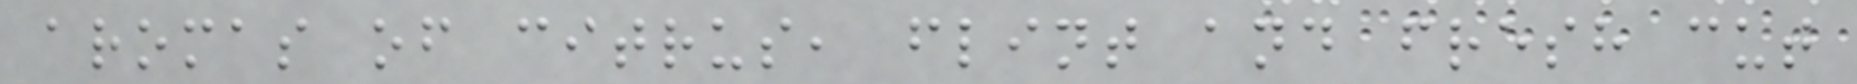aromas of citrus, flint and fresh cut
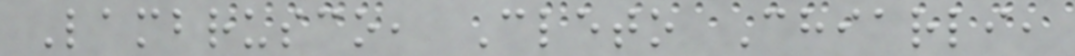Lambrusco, Cleto Chiarli,
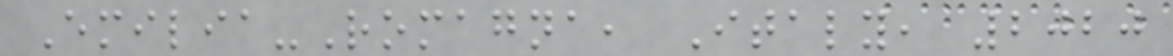Emilia-Romagna, Italy, 2020
